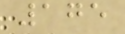175
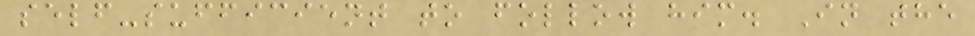self-sufficient to follow him. In the
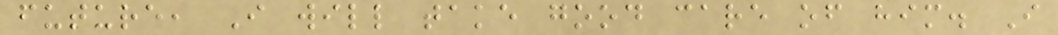future, I will take good care of him. I
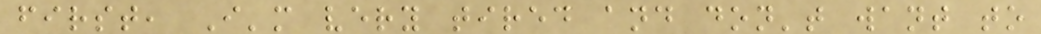first, I'm very tired and don't want to
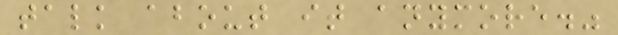talk about it anymore."
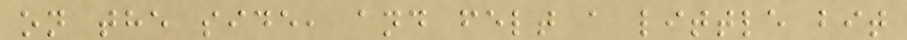on the side, and felt a little bit
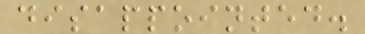disappointed.
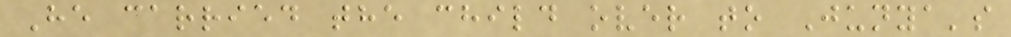He carried the child over to Junya's
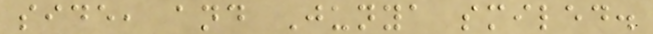side, and Junya smiled.
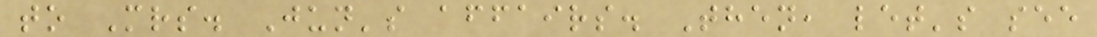to Mrs. Jun's affairs. Then, let's see
